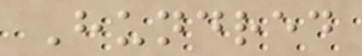Hundred
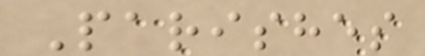Parishes
